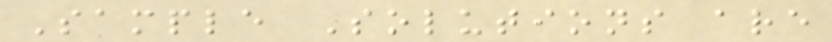Sample Solutions are
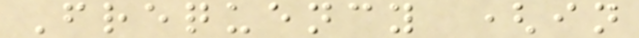Frequency (in
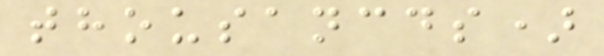thousancds)
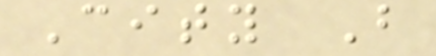City B
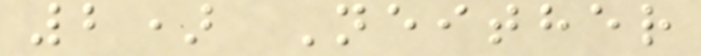2) Neither
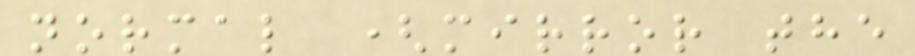normal (mirror the
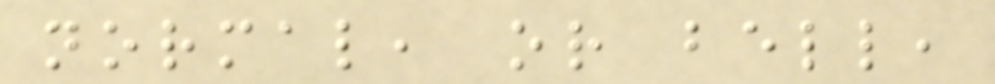normal, or bell,
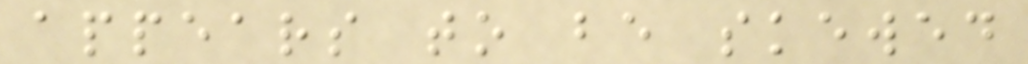appears to be skewed
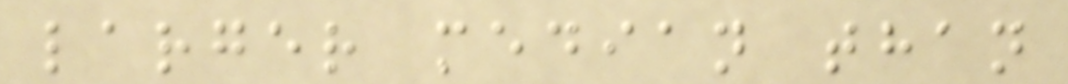larger median than
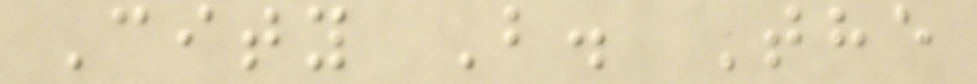City B. The
